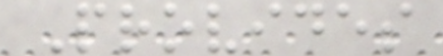Provides
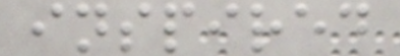inspired
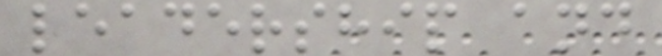leadership and
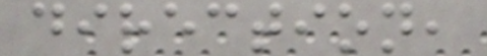direction,
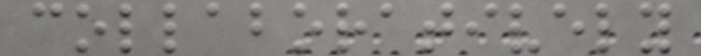collaboratively
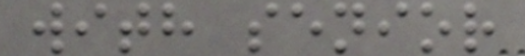with senior
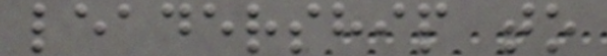leadership to
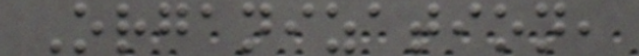Organization,
